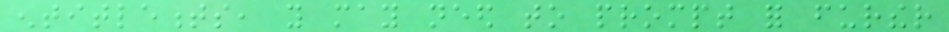entitlements, you may need to prompt for further
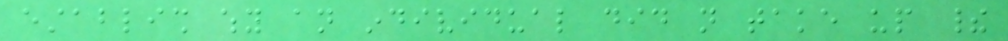establish why an individual did not take up their
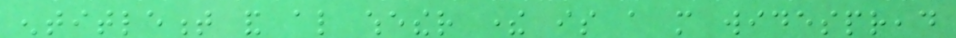entitlement and also whether there is a more widespread
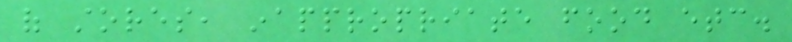of stores, inappropriate food etc.
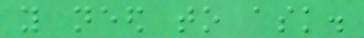you need to ask.
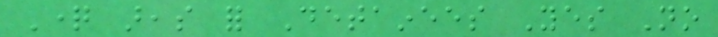Question areas for Detainees Yes No
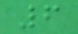6
